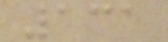131
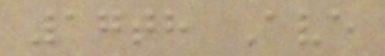17th Ave
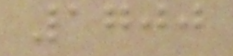1700
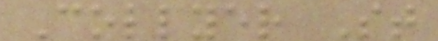Collyer St
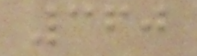360
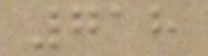718
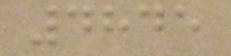4845
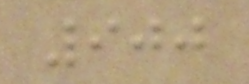900
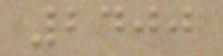2400
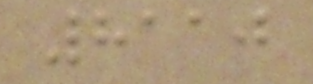8110
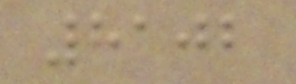8102
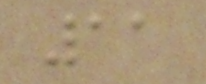11
